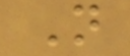N
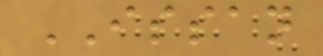ISSAN
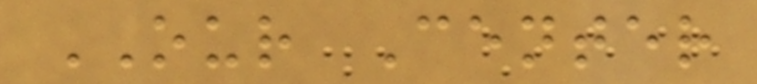OUR Center
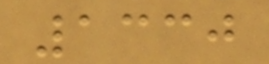1330
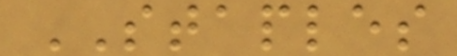STAPLES
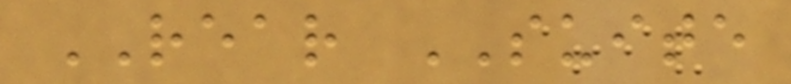REAR SUITE
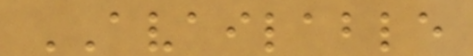AVAILABLE
